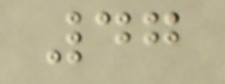47
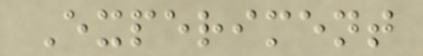Experiment
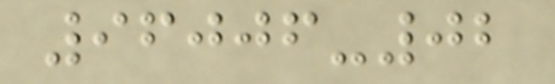96006-02
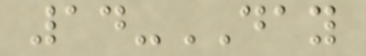14-DAY
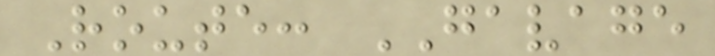Route: GAVAGE
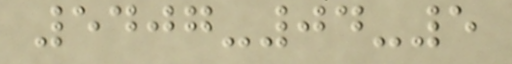5407-04-5
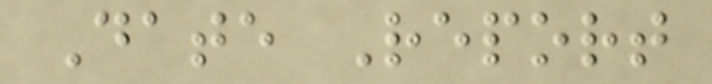Date Report
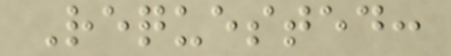Requested:
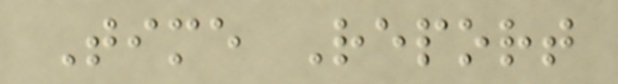Time Report
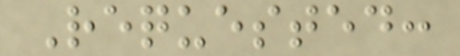Requested:
